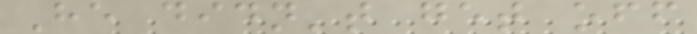He didn't get off
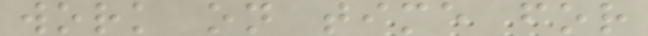work on time for
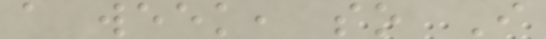a week, so I
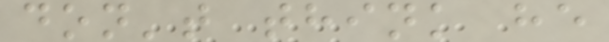don't think he
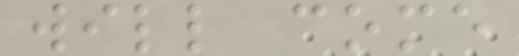will come
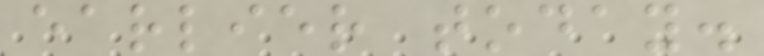earlier today.
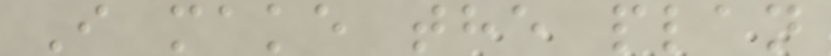I make the plan
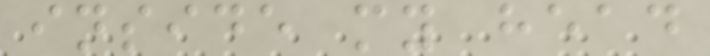inside my head
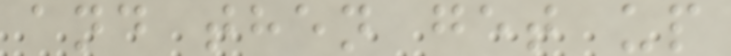and then get up
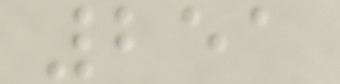251
